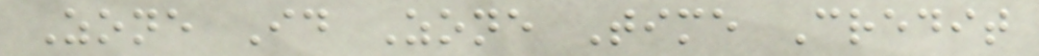Zone Id Zone Time Credit
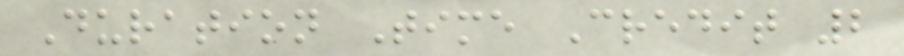Duration Time Credit 2
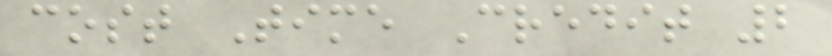cost Time Credit 2
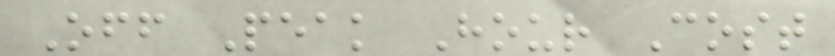Off Peak Hour Cost
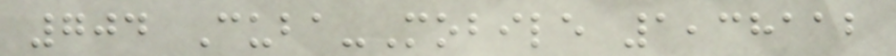704 Cuba-Mobile 1,38112
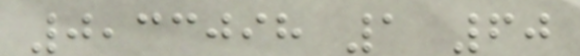0,33098 1 60
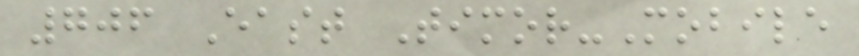706 East Timor-Mobile
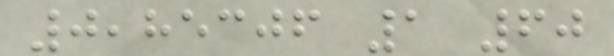0,85306 1 60
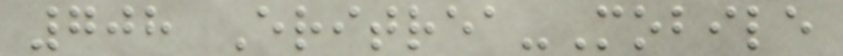708 Eritrea-Mobile
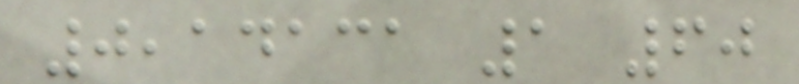0,14131 1 60
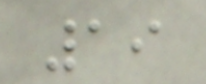19
